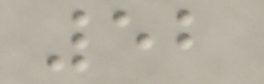52
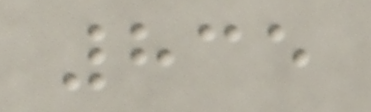835
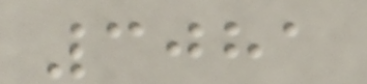3081
